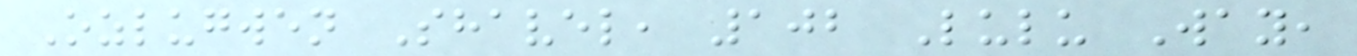Ozlugwen Shavel, 102 Lulu Way,
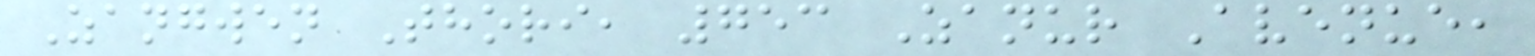Zangwen Thori, 753 Zanur Avenue,
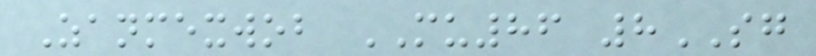Zanmexwob MU86 8SG
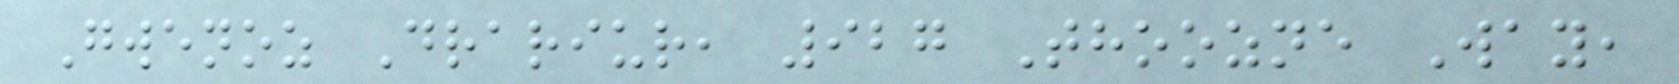Gwenoz Drariur, 927 Thoozne Way,
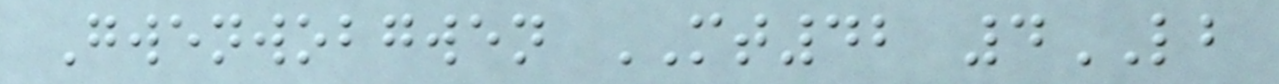Gwenwobgwen MT42 4LB
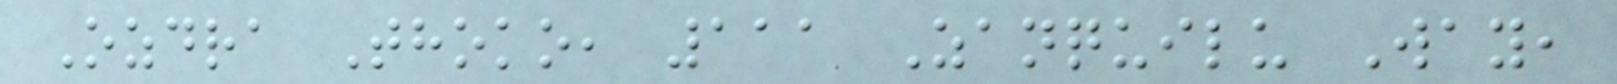Ozdra Thoko, 111 Zanquilu Way,
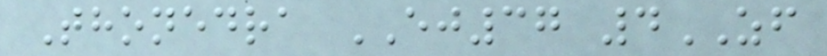Thonedra EJ37 4ZF
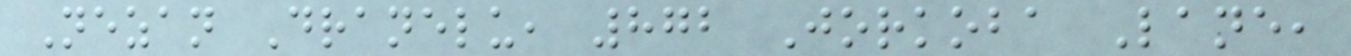Nezan Dranelu, 872 Jorkoba Lane,
